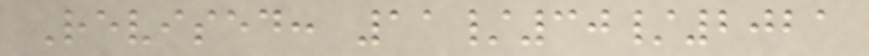Revised: 11/30/2021
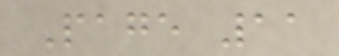Page 11
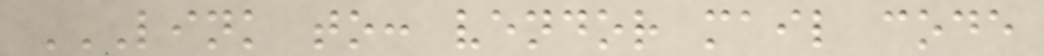LINK TO: VENDOR MAIL CODE
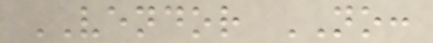VENDOR NO:
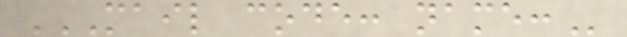MAIL CODE: NAME:
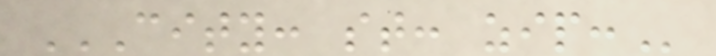CITY: ST: ZIP:
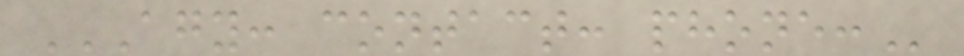AGY: CONTACT: PHONE:
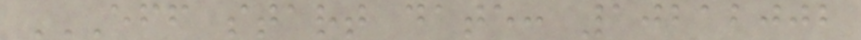EFF START DATE: 10212002
